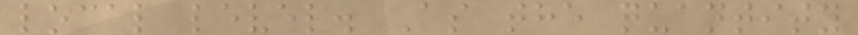local level. As the quantity
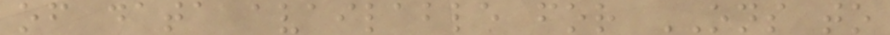of data available for ONS to
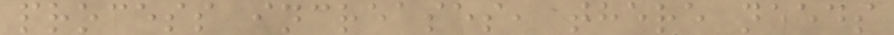process increases, there needs
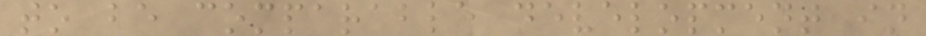to be comparable development in
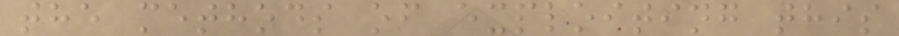the methods of exploiting this
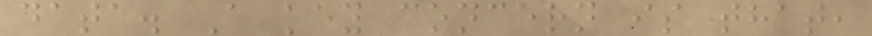data. A key concern is that,
